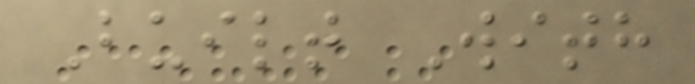Built With
